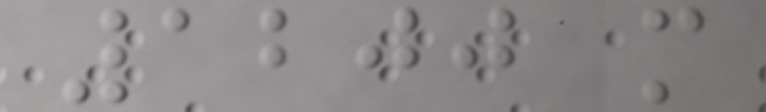1200 m
